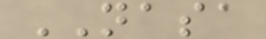NASA
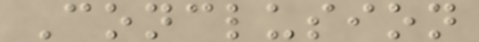Conclusion
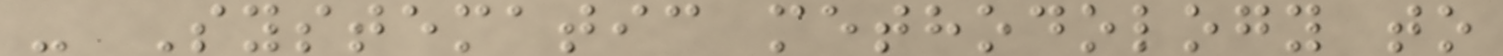- Systematic methodology to
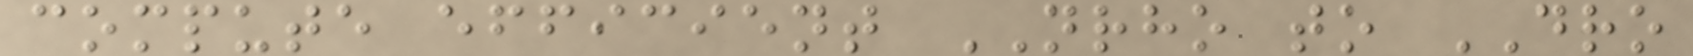compute efficient NRHO to DRO
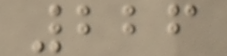226
